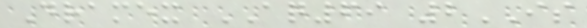Dramex AQ69 2IS
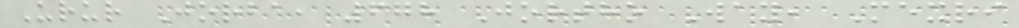Urur Jorba, 678 Jortho Way, Mexri
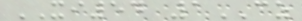XI54 1CZ
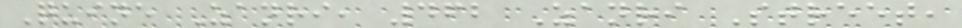Quine Zanri, 462 Zanri Street,
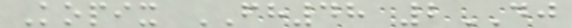Kopix FH48 2DJ
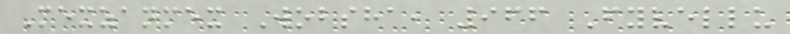Mexzanmex Wobsha, 966 Fyvellu
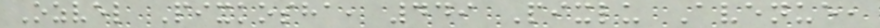Ozvel Pixkosha, 449 Pixlu Avenue,
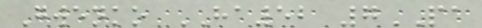Gwenko HA52 7PA
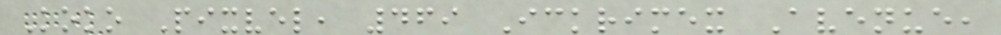Koko Pixvel, 469 Ickrimex Avenue,
